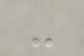-
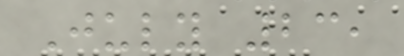July 23,
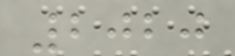2020
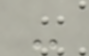-
